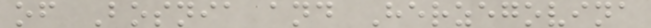of Bosnia and Herzegovina
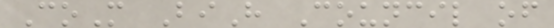CoM BiH Council of
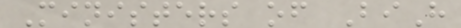Ministers of BiH
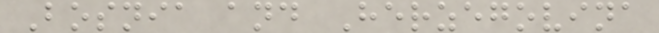Bosnia and Herzegovina
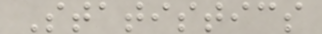Statistics
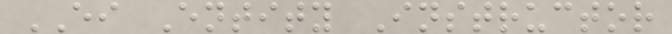EI Entity Instructor
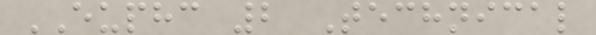EUPHC 2 Technical
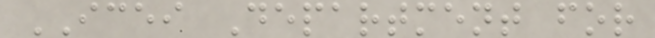ICEI Department for
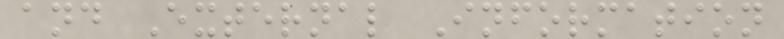and External Information
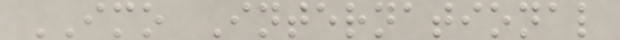IMO International
